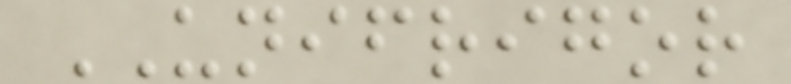UNIFRIGOR
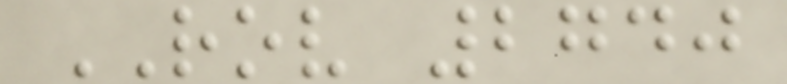ROV 2740
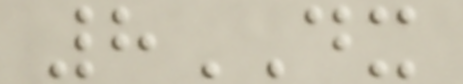8DX
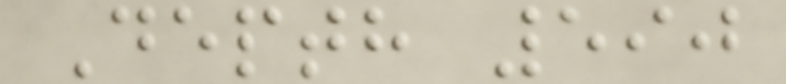Depth 590
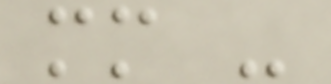mm -
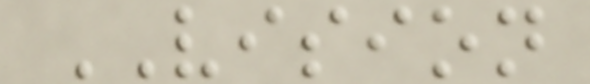VISION
